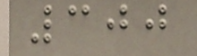300
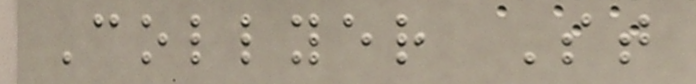Collyer St
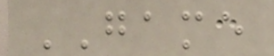GAME
